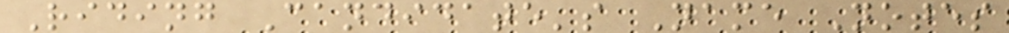Riding Candidate's Name Notes
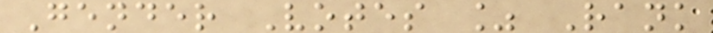Gender Votes % Rank
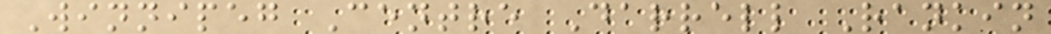Winnipeg Centre Darrell Rankin
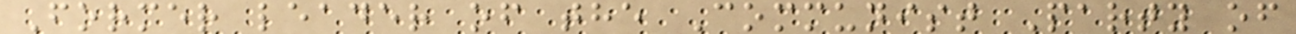Former leader of the Communist Party of
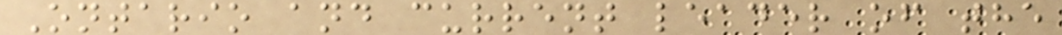Ontario and current leader of the
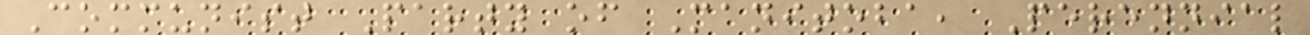Communist Party of Manitoba, Perennial
